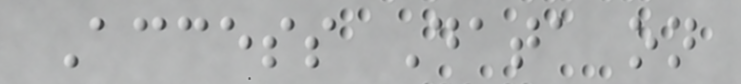Access Data on
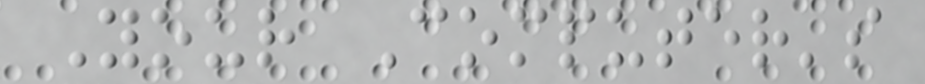Your Computer's
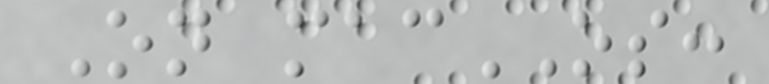On macOS:
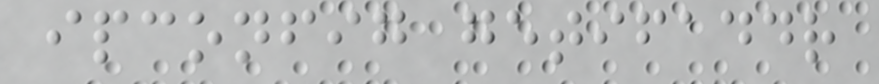ipconfig getifaddr
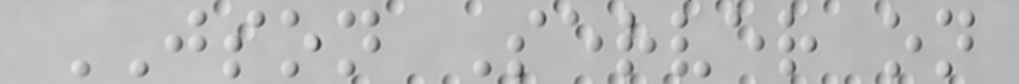JSON Server on
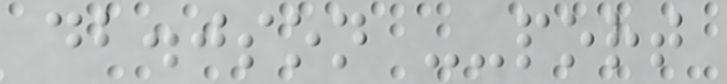db.json --port
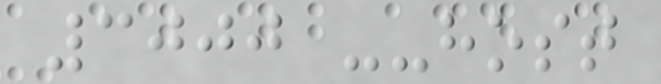3000 --host
